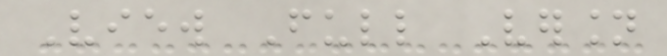View Full Version
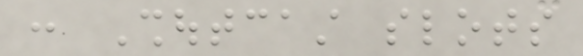: Shoutcast slots
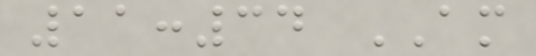11:34 AM
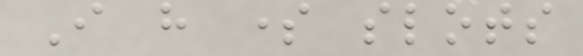I have some slots
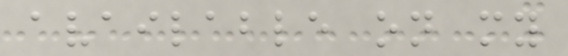available on my
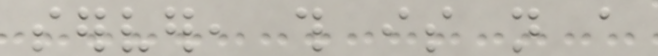server, this is not a
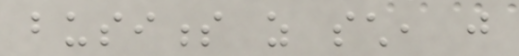business as such, just
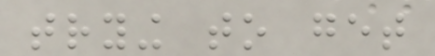trying to get
